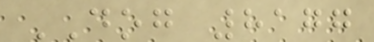DOG 8177
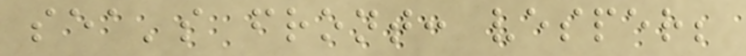sea's front: vesper;
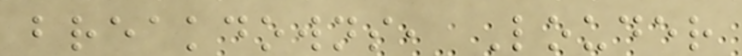breakdowns, Louder
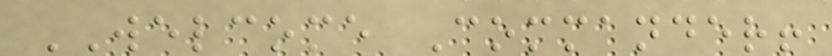WELCOME Commander!
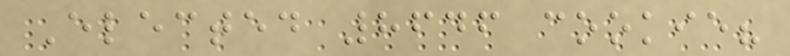Elected 8646 cookie?
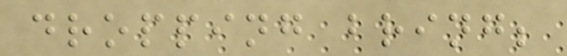dropping bring;
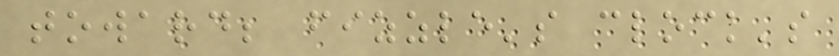toward; fizzle's clock's
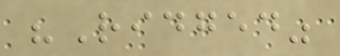"Ridged"
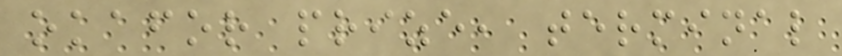okafor prize, terminal
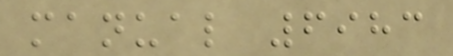manual 6983
